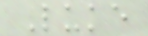Luke
